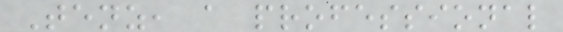Tenz, a professional
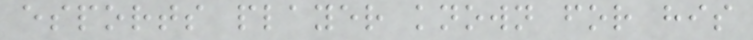esports player known for his
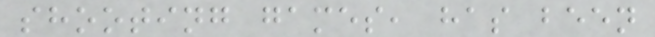shooting games, has been
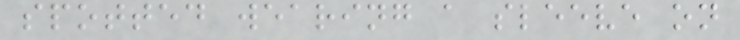spotted wearing a sleeve on
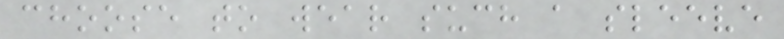choose to wear such a sleeve
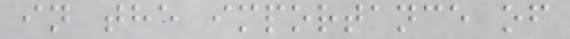in the importance of
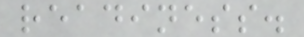readiness.
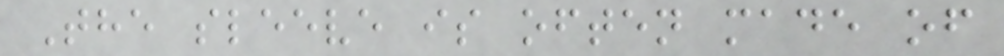The sleeve is often made of
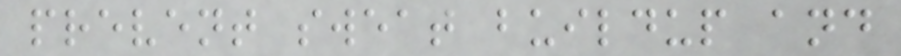prevent sweat buildup and
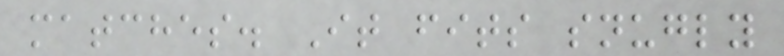matches. It fits snugly
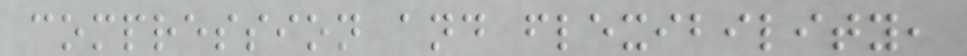compression and flexibility,
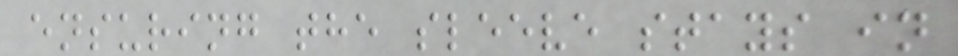ensuring the sleeve stays in
